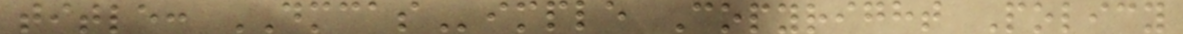title: DMCASimple Copyright Policy
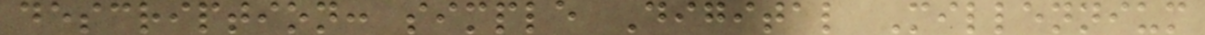description: simple Digital Millennium
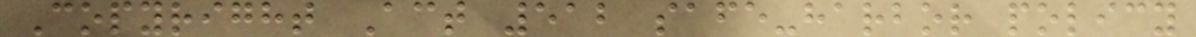Copyright Act 512 safe-harbor policy
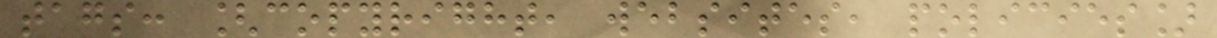tags: [copyright, websites, policies]
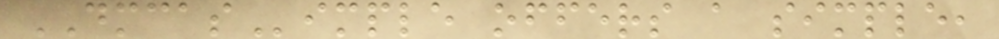DMCASimple offers a simple,
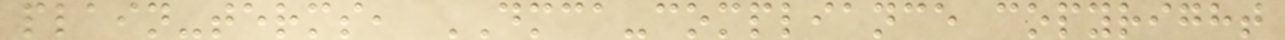plain-terms, DMCA-compliance copyright
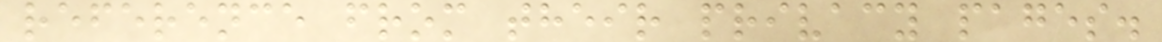reference from their privacy pages.
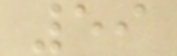59
